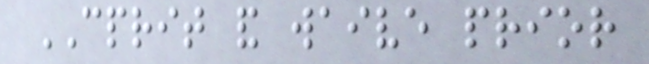CPRIT and waive prior
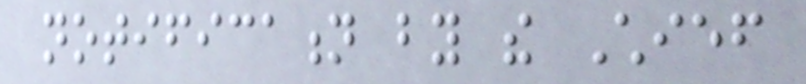notification by the Chief
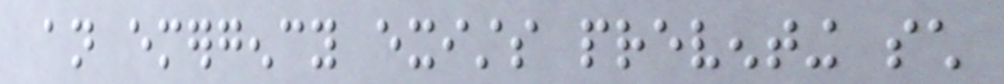an emergency exists preventing such
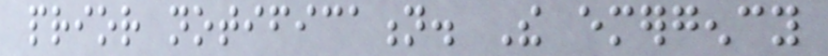prior notification. The emergency
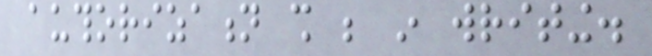authorization shall be in writing.
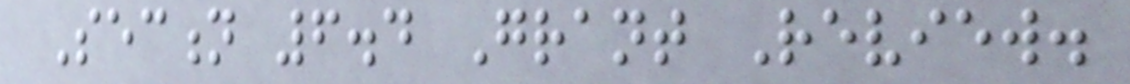Section 6.4 Grant Review.
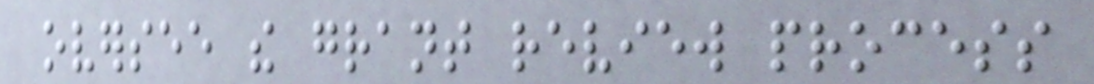oversee the grant review process
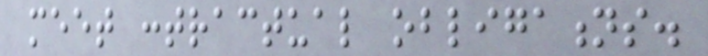meet contractual obligations.
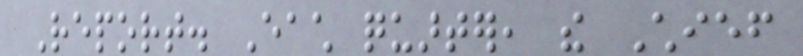Report. Each quarter, the Chief
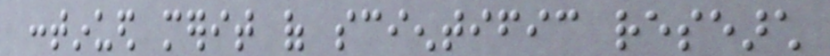continued merit of scientific research
